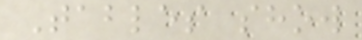Tables show
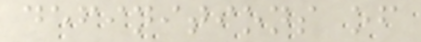definitions of
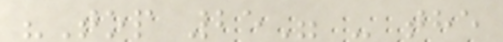"Top 25" - the
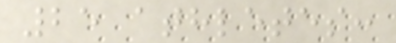25 athletes:
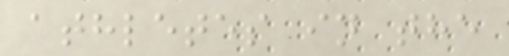athletes in the
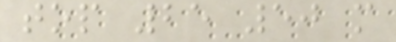top 25 50 m
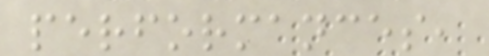performances,
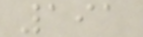191
